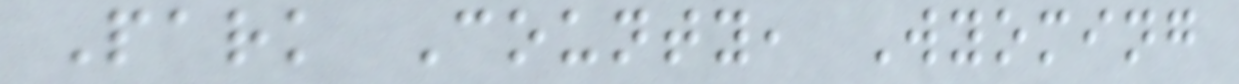Park County, Wyoming
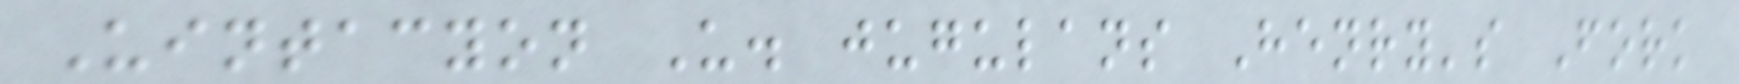Uintacyon U. jugulans Henry's Fork
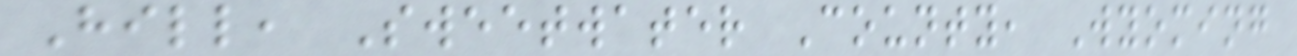Hill, Sweetwater County, Wyoming
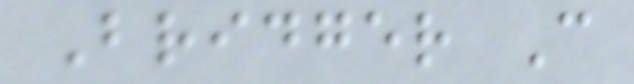Bridger C
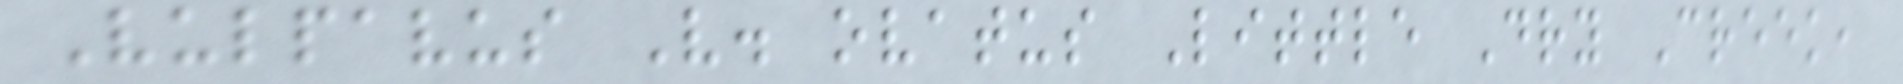Vulpavus V. ovatus Little Dry Creek,
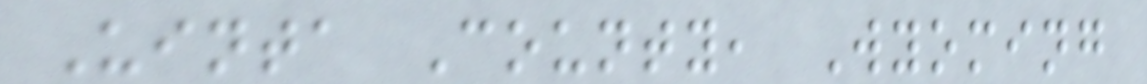Uinta County, Wyoming
